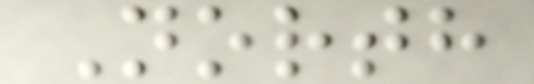North
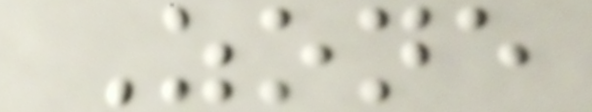Zone
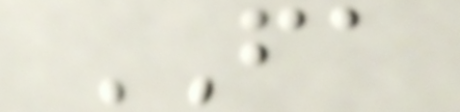FA
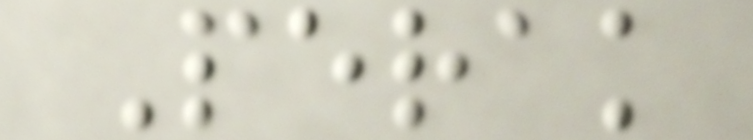Perak
